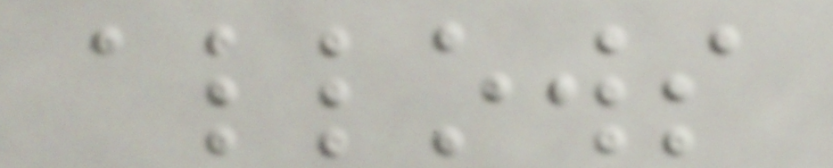allows
